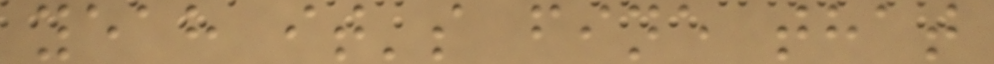yeah it's fine that
